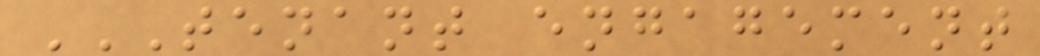TENANT ENGAGEMENT
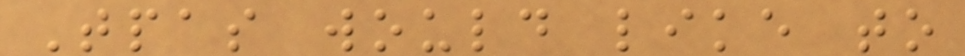Tpas would like to
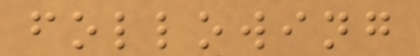following
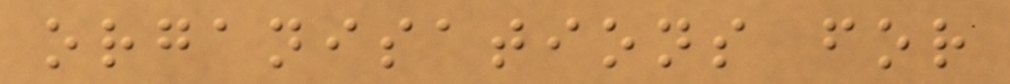organisations for
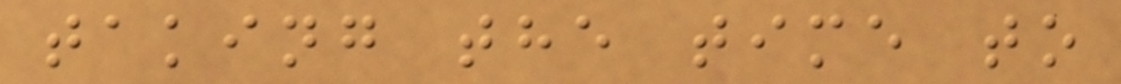taking the time to
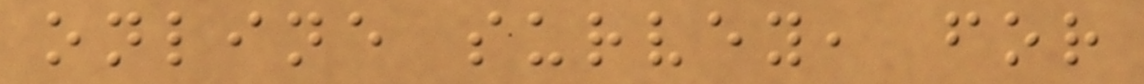online survey, for
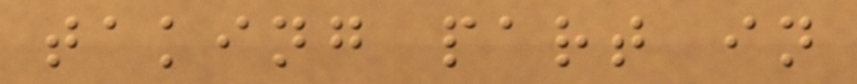taking part in
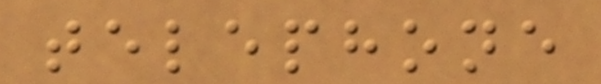telephone
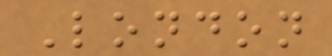London
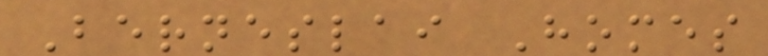Berneslai Homes
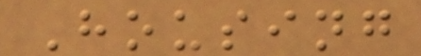Housing
